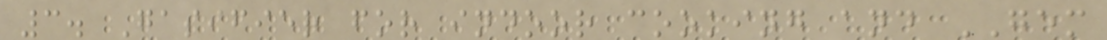3. Gasifier for indoor cooking and GEM
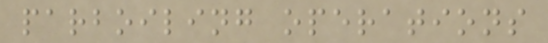parboiling operations
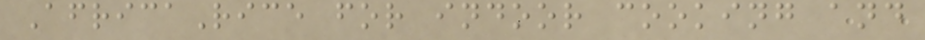AfricaRice for indoor cooking and
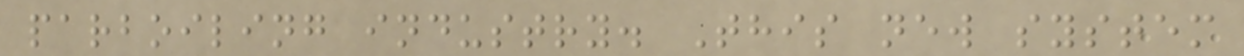parboiling industry. This new system
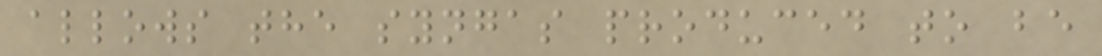allows the syngas produced to be
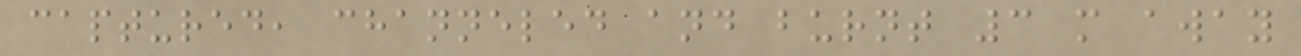captured, channeled and burnt 3 m away
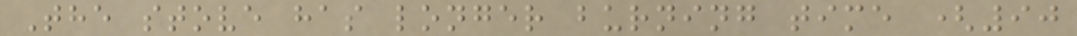The stove has longer burning time (90
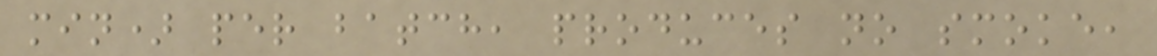min) per batch, produces no smoke,
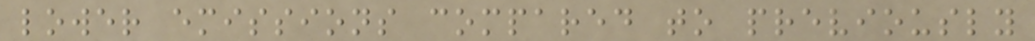lower emissions compared to previously
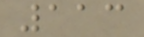113
